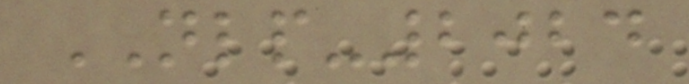NLP-2024
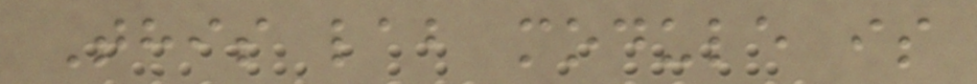This lab module is
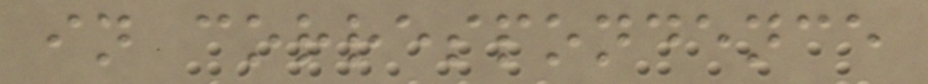in correspondence
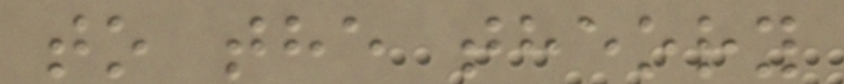to the theory
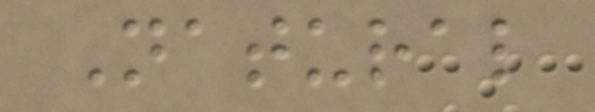Natural
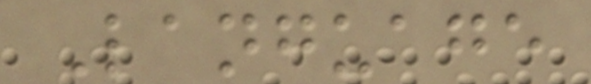Language
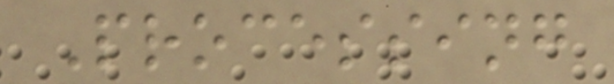Processing
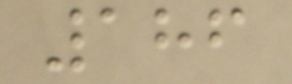186
